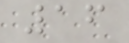16
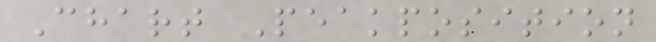Chart Peakposition
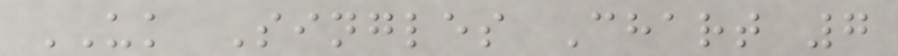UK Singles Chart 7
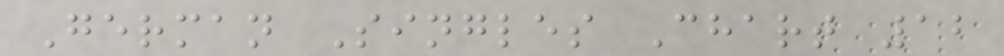German Singles Chart 12
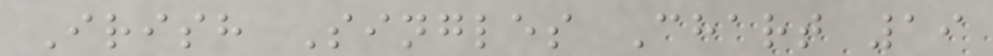Irish Singles Chart 19
